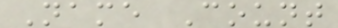Name Count
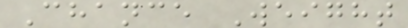Chance Weight
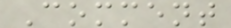Comment
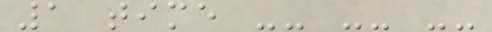1 time -- -- --
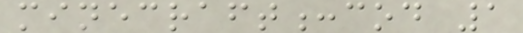minecraft:cod 1
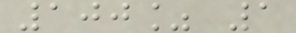100% 1
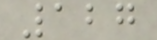127
